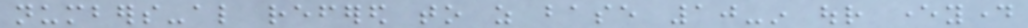numbers-also refered to as base 10-in our everyday
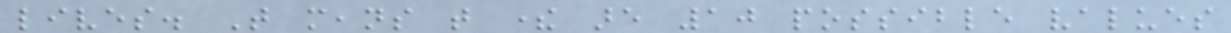lives. That means that there are 10 possible values
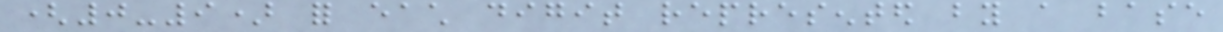(0-9) for each digit represented by a base
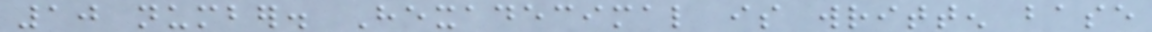10 number. Hexadecimal is written base
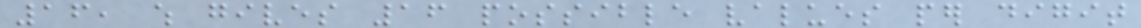16, which gives 16 possible values per digit
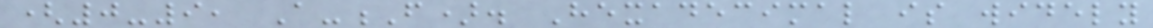(0-9, A-F). Hexadecimal is widely
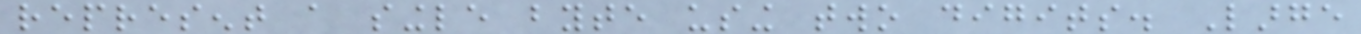represent a single byte using two digits. Large
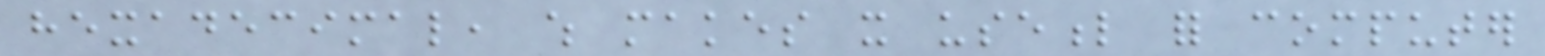hexadecimal, which makes it useful for computer
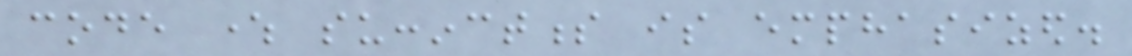code where succinctness is emphasized.
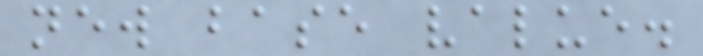new base value.
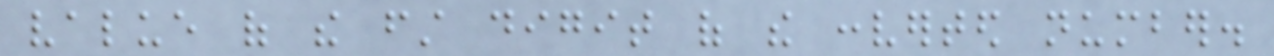value of the first digit of the converted number.
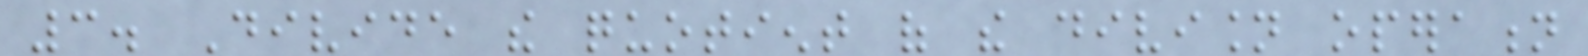3. Divide the quotient of the division operation
